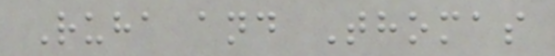Ruha and Thomas
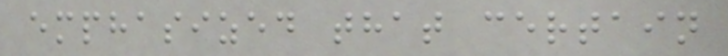emphasized that certain
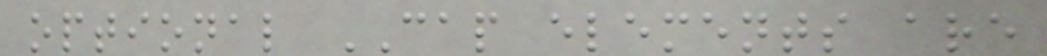optional CAP elements are
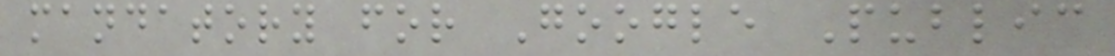mandatory for Google Public
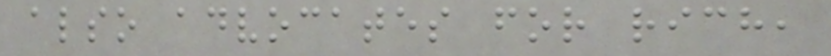also advocates for rich,
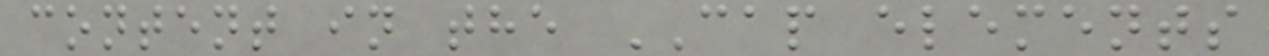content in the CAP elements
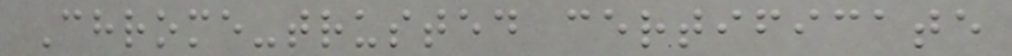Chrome-trusted certificate
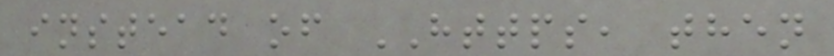instead of HTTPS, then
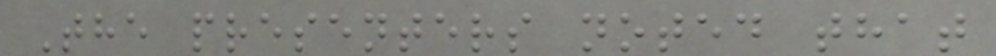The presenters noted that
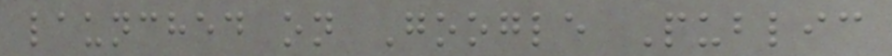launched on Google Public
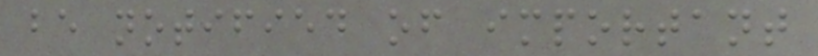be notified of important
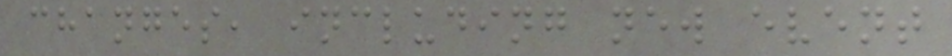changes, including new event
